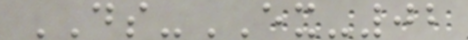DS-EX-02
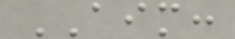AIM:
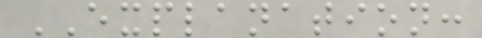EXPLANATION:
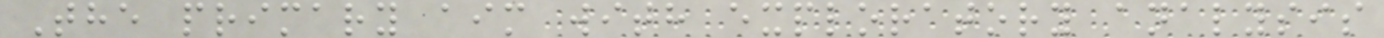The primary aim with exploratory analysis
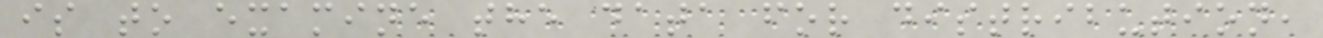is to examine the data for distribution,
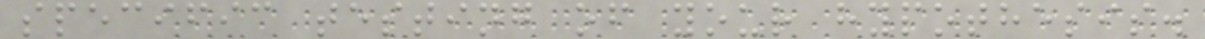specific testing of your hypothesis.
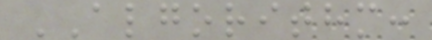ALGORITHM:
